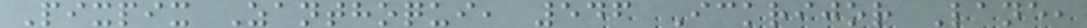Pixpix Zanthoqui, 546 Ickrijor Lane,
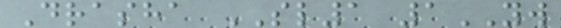Drasha SL1 1YW
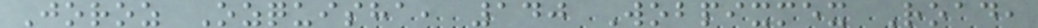Joroz Ozquisha, 140 Wobpixmex Road,
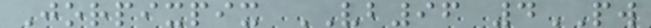Jorpixpix VB96 4PW
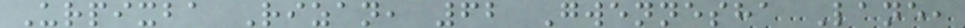Urpixba Rizan, 62 Gwennesha Lane,
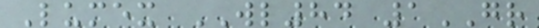Lumex WL84 1GR
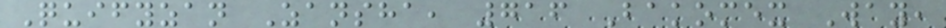Quifyzan Zansha, 716 Bakomex Way,
